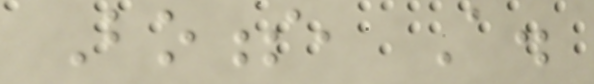Boness, A.
